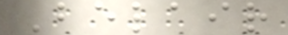Belair
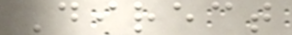Direct
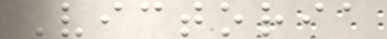Victoria
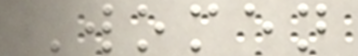Women
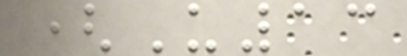(U13
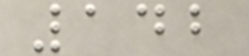142
